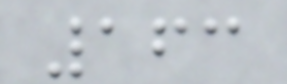163
